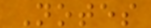Notes
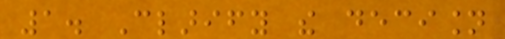1. Clarify the decision
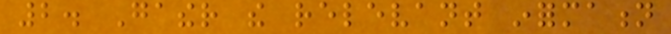2. Gather the relevant information
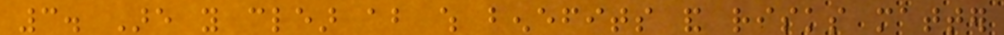3. Are you clear about which benefits and risks matter
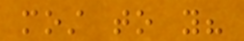most to you?
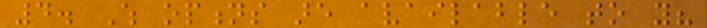4. Which options are available to you?
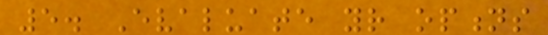5. Evaluate your options
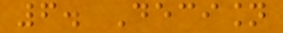6. Decision
